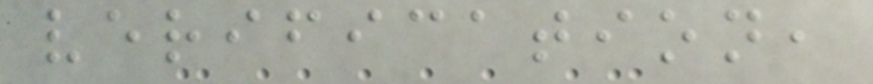verification,
